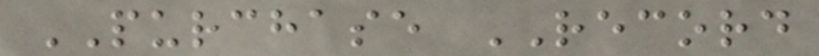PURCHASE RECORD
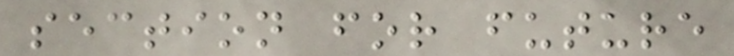section for future
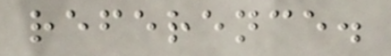reference.
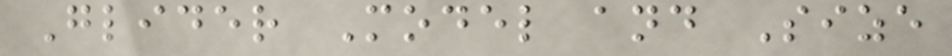Glider Model and Size
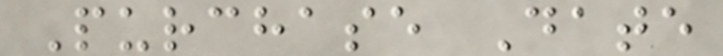Purchase Date
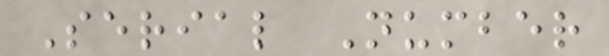Serial Number
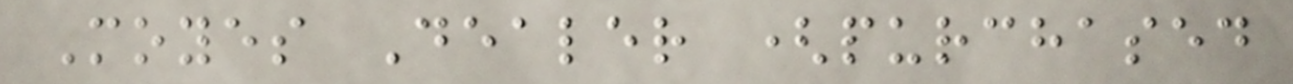Moyes Dealer (purchased
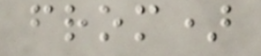from)
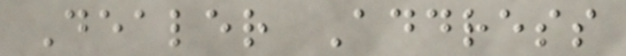Dealer Address
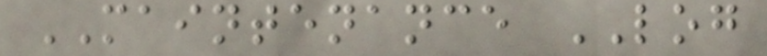MAINTENANCE LOG
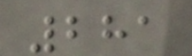281
